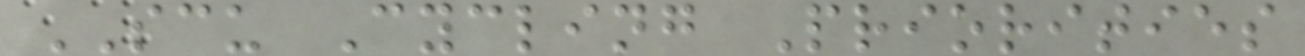SCU Cycling Priorities
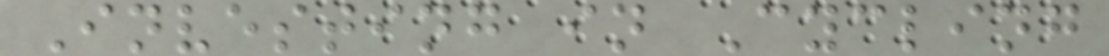Investing in Cycling
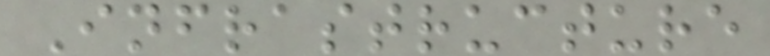Infrastructure
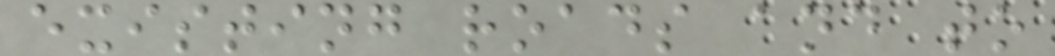existing roads and to
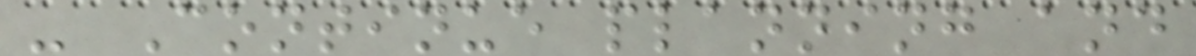- Continue planning and
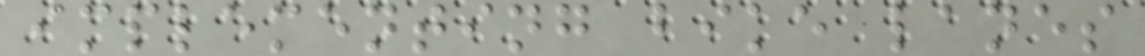implementing bike lanes
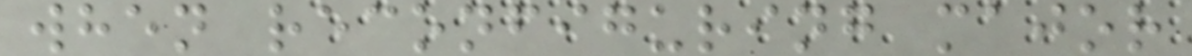when reconfiguring major
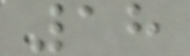18
